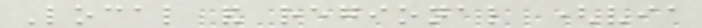Local and regional (via
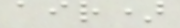air)
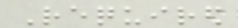Required
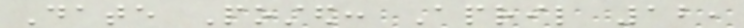Date Posted: April 12,
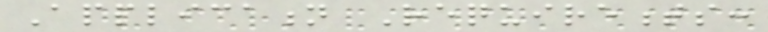Application Requirements:
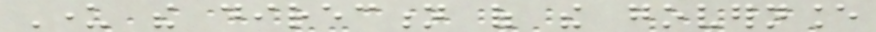Under the direction of the governance
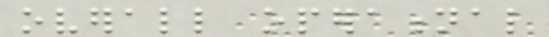overall operational
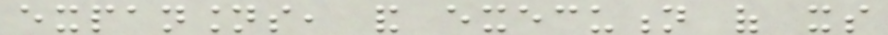expansions, and execution of its
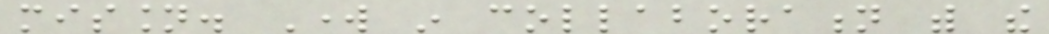mission. Work in collaboration with the
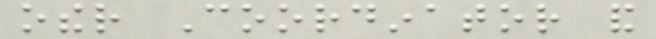other Coordinator and
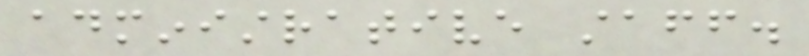administrative staff.
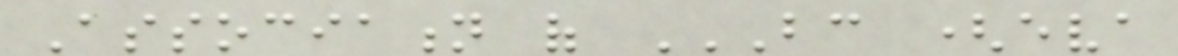Association of BC (EVA
